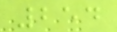254
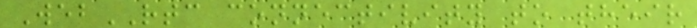WebRTC connectivity to their
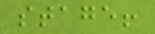stage!
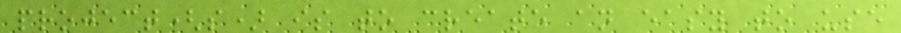project(s) is to create an easy to use
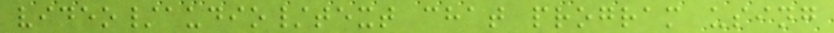video/audio/text chat program using
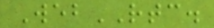WebRTC.
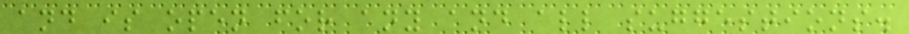and is open for any and all suggestions.
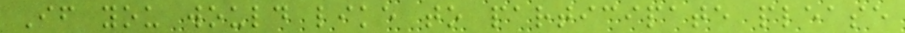If you would like to participate please
